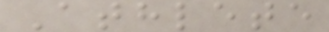Athlete
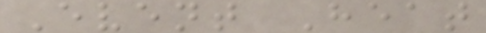Event Heat
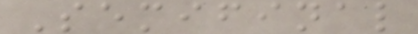Semifinal
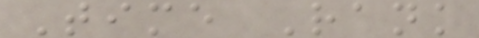Time Rank
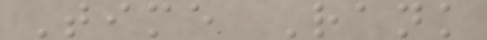Time Rank
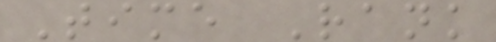Time Rank
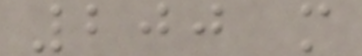200 m
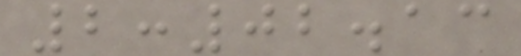2:02.13
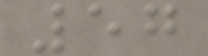57
